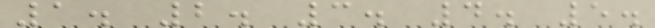1. 2. 3. 4. 5.
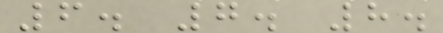6. 7. 8.
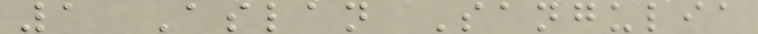1 Aslan Sangulia
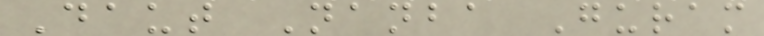Daut Nanba Guram
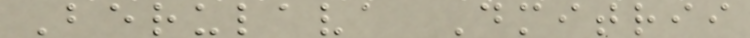Berulava Dmitrii
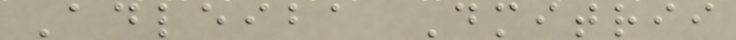Adleiba Dmitrii
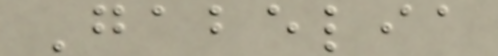Gabelia
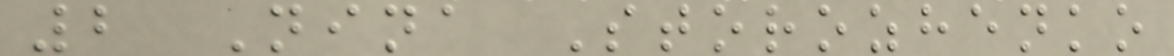2 Nina Storozhenko
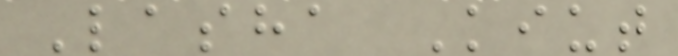Lasha Kiut
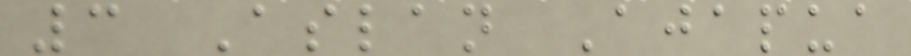3 Aslan Ajapua
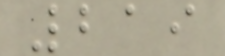219
